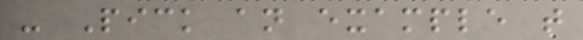- Pick an example that
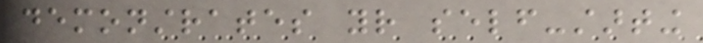demonstrates your self-starting
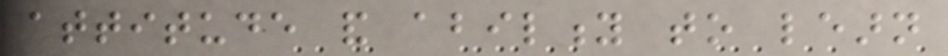attitude and ability to learn
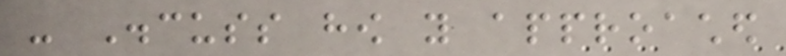- Discuss how you approached
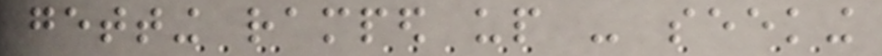getting ramped up - seeking
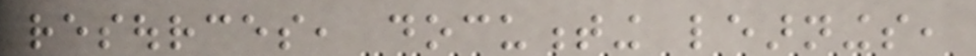resources, documenting learnings,
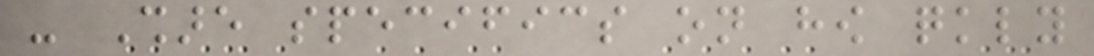- Share specifics on how quickly
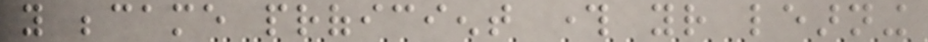you became proficient through your learning
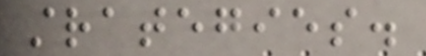strategies.
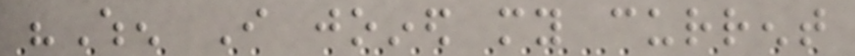"When I joined my current
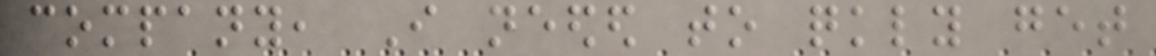company, I needed to quickly get
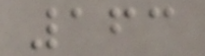163
